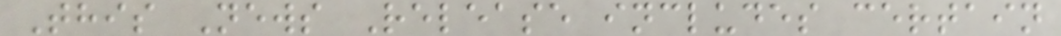This News Release includes certain
